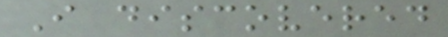I discovered
